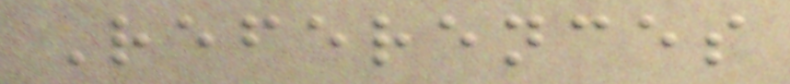References
